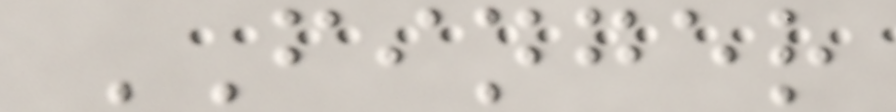FINGER
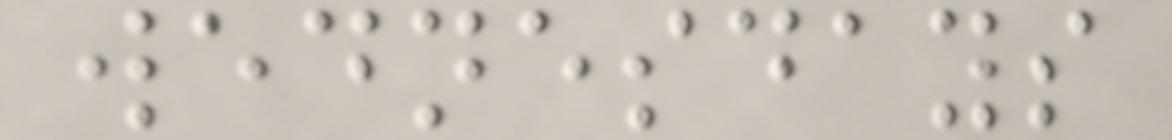wednesdays
